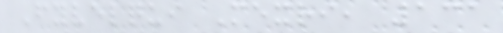Fyvelqui Mexri, 131
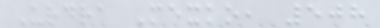Urdra Mexko, 508
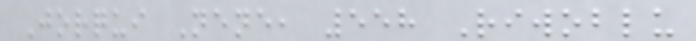Jorqui Nene, 558 Riwoblu
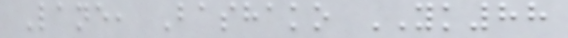Lane, Bashako YK88
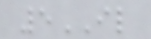5IL
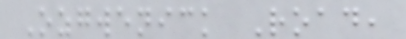Ozgwenick Road,
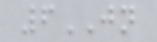6JN
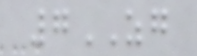7ZG
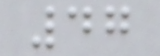47
